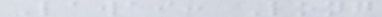Lawai: Long
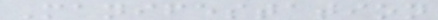Manifestation
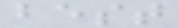best
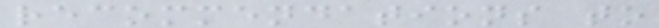recommendations to
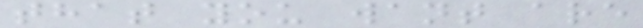that you want are
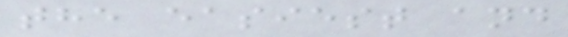the easiest and
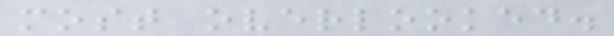most overlooked.
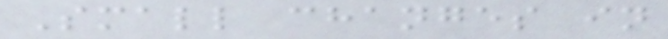Small changes in
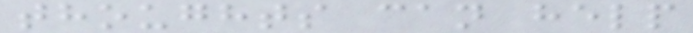thoughts can help
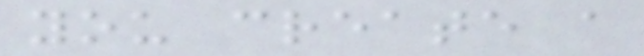you create a
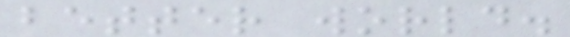better world.
